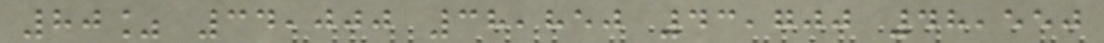80% 34,000 38,850 43,700 48,550
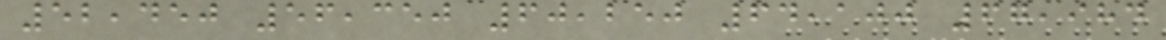52,450 56,350 60,250 64,100 67,984
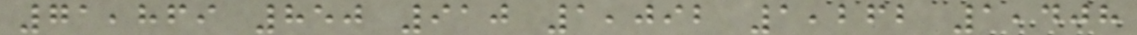71,869 850 910 1,092 1,262 1,408
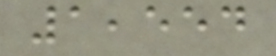1,554
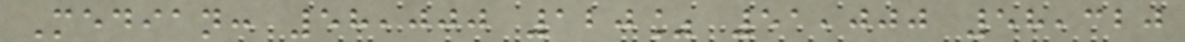Median: 58,000 120% 51,000 58,320
